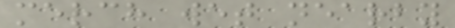merch wet nearby
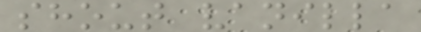shout vanilla
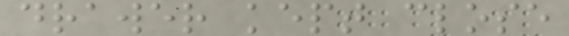drawer kept close
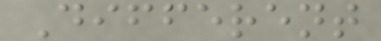Different
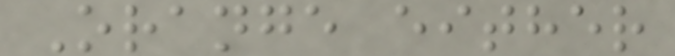Orange either
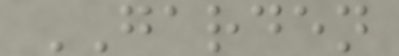GARDEN
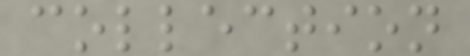collection
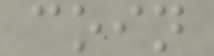coin
